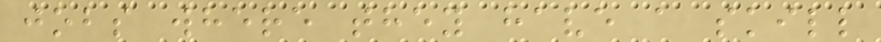jobs where they have a skill
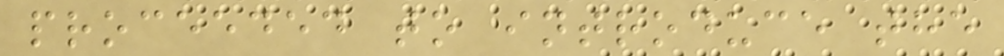proceeded to introduce the
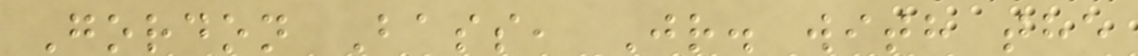Gordon Bass, Jr. with the
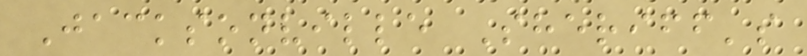Jacksonville Sheriff's
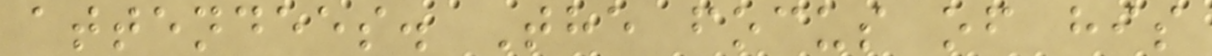attendees. The focus of his
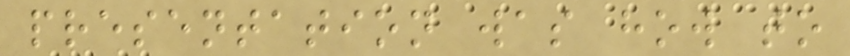presentation was how to
